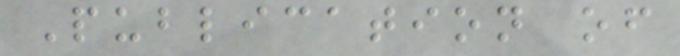Publication of
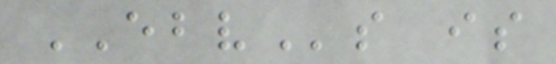EBVs is
